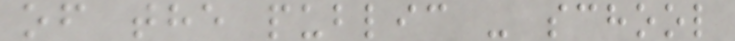of the public - school
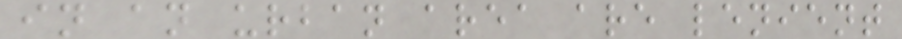in an urban area are lenient
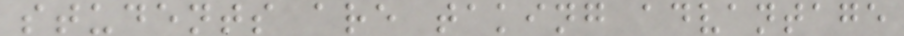students are taking advantage
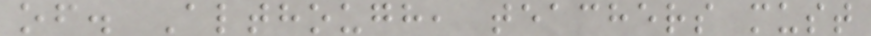of. Although, teachers must
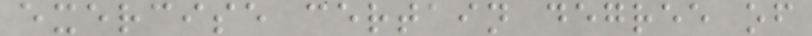exercise certain degree of
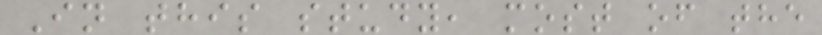In this study, most of the
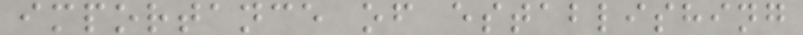importance of establishing
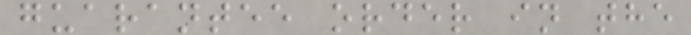guarantee order in the
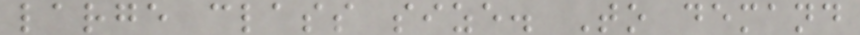large class size. To demand
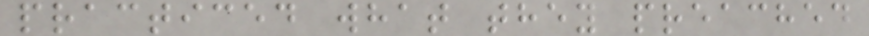practiced what they preached
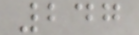247
